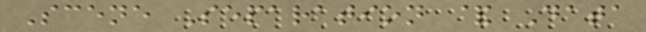Scene Separation & Data
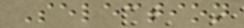Selection
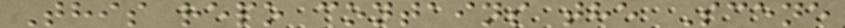This repo contains the Scene
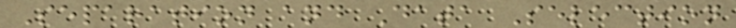Separation and Data Selection
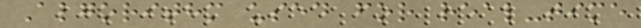Algorithm used for real-time
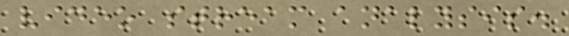video stream analysis.
